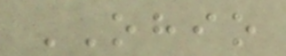OHIO
